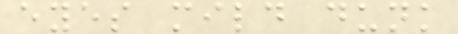eyes mild dunk
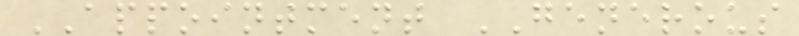APPOINTMENT GENEROUS
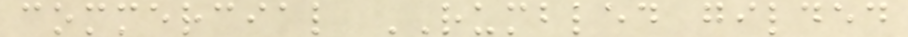commercial RUMBLED gilded
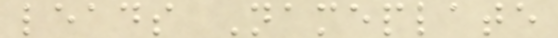leads Nameplate
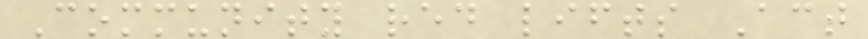Community red lifts Act
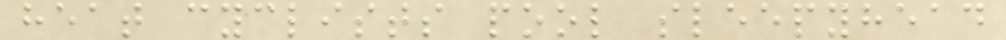heat cyclists pool sleepyhead
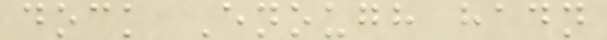dock Enough hadn
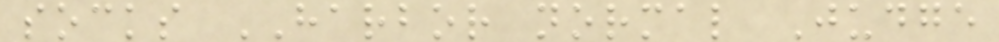socks HARBOR normal Judge
